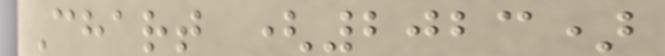Chart (2023)
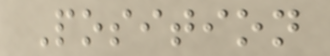Position
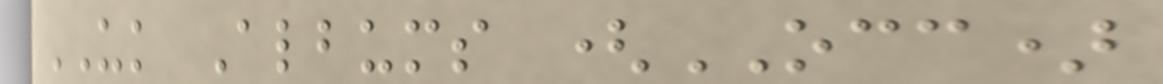UK Albums (OCC)
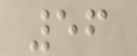56
